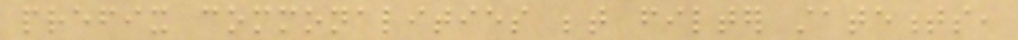prefix commonalities between filter statements,
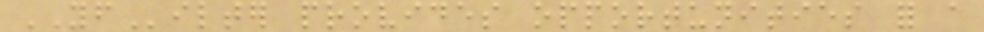YFilter provides opportunities for a
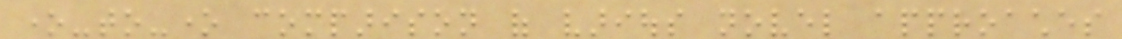one-to-one comparison of various novel approaches
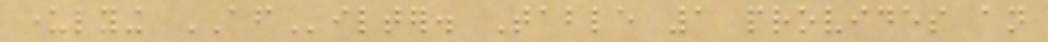underlying AFilter. Table 1 provides an
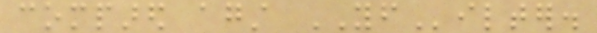compared against YFilter.
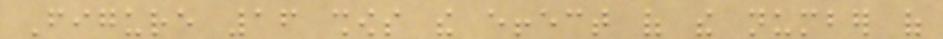Figure 16 shows the effect of the number of
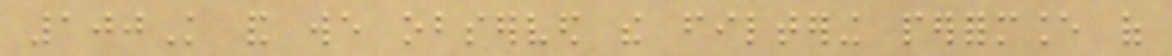100K and we observed the filtering performance of
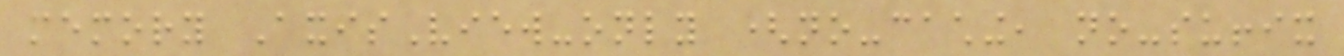memory AxisView-only (no-caching, no-suffix
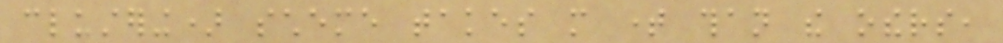clustering) scheme takes more time than the others,
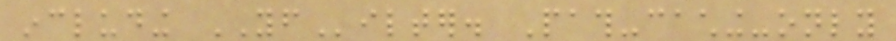including YFilter. Path-caching-only
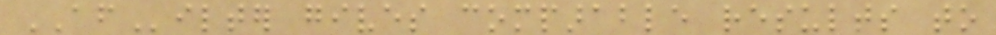AFilter gives comparable results to
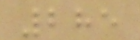285
